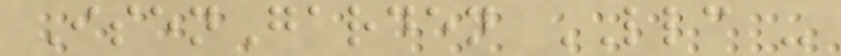IsenGarden LLC -
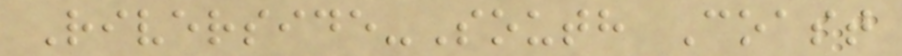Riverside-South Coast
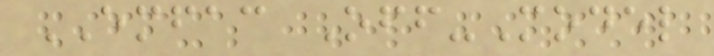EMFAC Off-Model
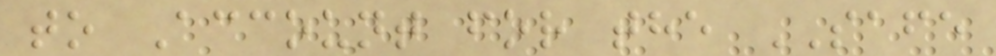to Account for the SAFE
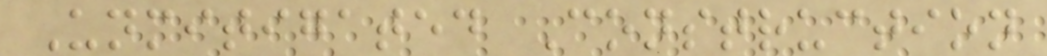Unmitigated Construction
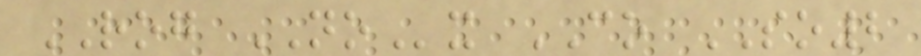ROG NOx CO SO2
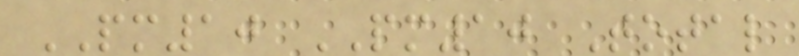PM10 PM10 Total
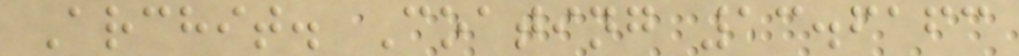Archit. Coating 13.6163
